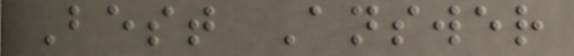Best Answer
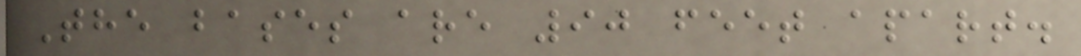The bases are 90 feet apart.
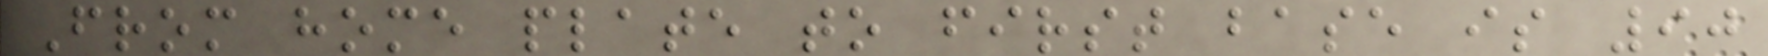From home plate to first base is 90
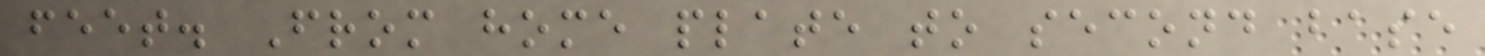feet. From home plate to second base
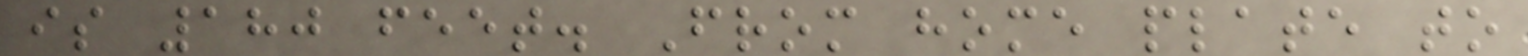is 180 feet. From home plate to
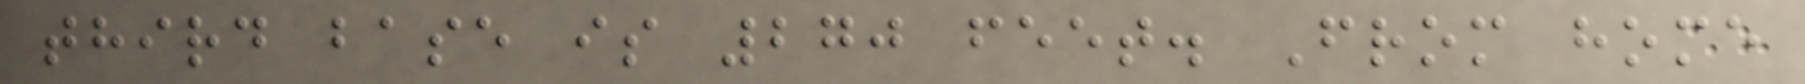third base is 270 feet. From home
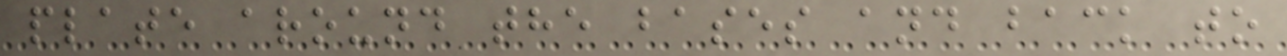plate around the bases and back to
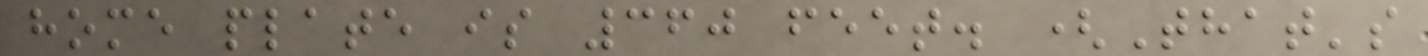home plate is 360 feet. (That's
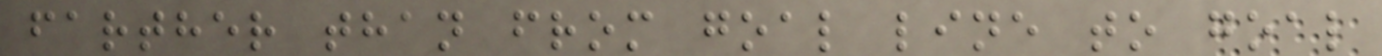farther than from goal line to goal
